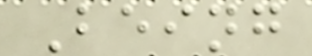Being
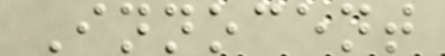Innocent
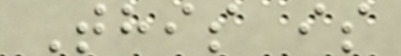This is
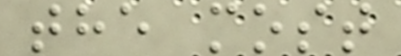the most
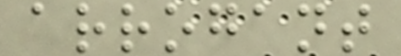arrogant
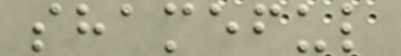shameful
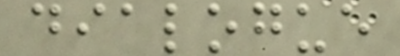dialogue
